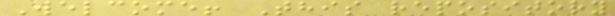Welcome! This repository
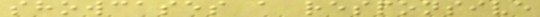showcases a responsive
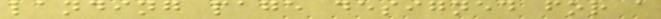landing page designed for a
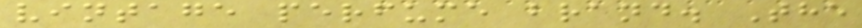vintage perfume brand. The
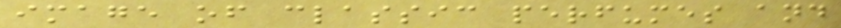image of classic perfumes and
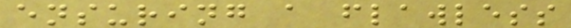ensuring a flawless
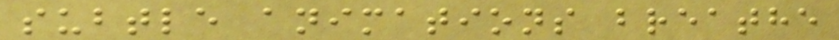subtle animations breathe
